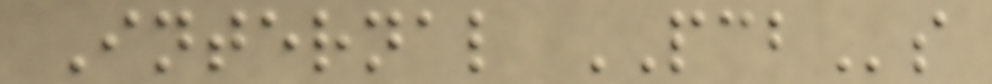Internal PCBs
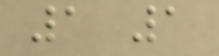1 1
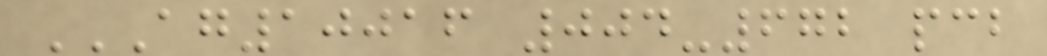AG10016 004-672 PCB
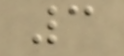3
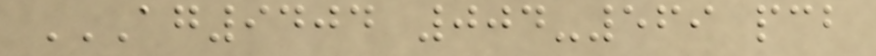AG9404 004-569 PCB
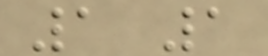1 1
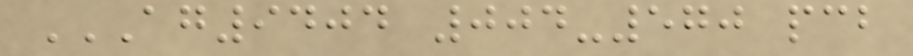AG9404 004-570 PCB
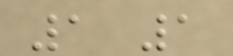1 1
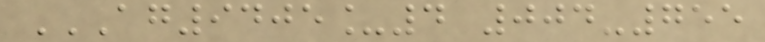AG9405_4 004-755
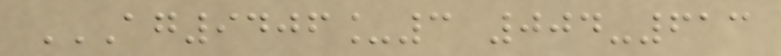AG9406_3 004-613
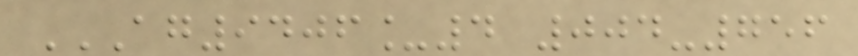AG9406_4 004-756
